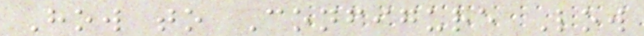How to Configure Low
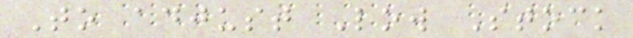To adjust Low Stock
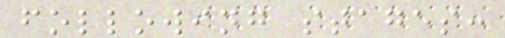following stages:
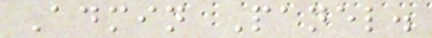Admin Panel.
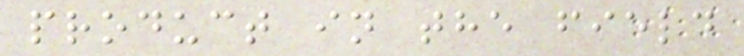product in the field
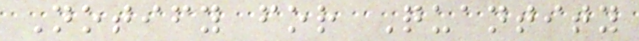Notify for Quantity
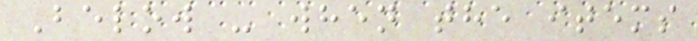Below - when the items
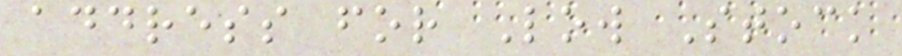address for Low Stock
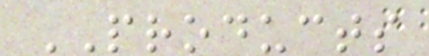PRODUCTS
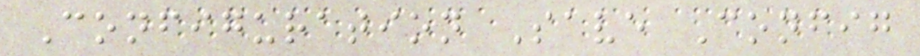Configuration Save Config
